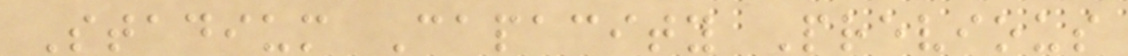Stadium Capacity Previous
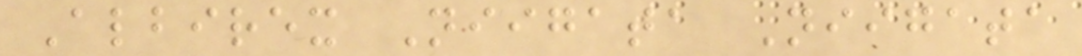Albirex Niigata Niigata
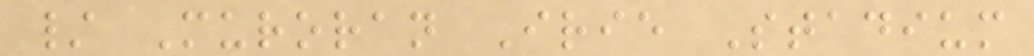/ Muroran Irie Stadium
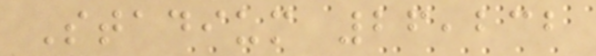Stadium 26,232
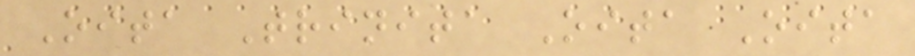Oita Trinita Oita Oita
